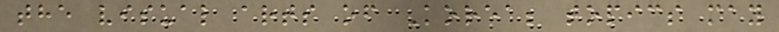the visual arts of Korea; topics may
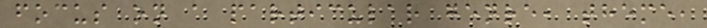focus on a particular genre, theme,
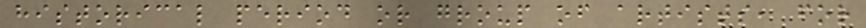historical period or group of artists, for
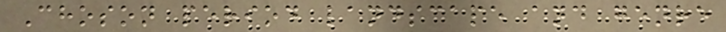Choson period landscape and genre
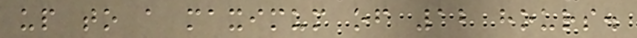up to a maximum of 12 hours.
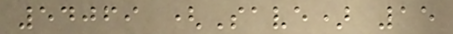54069 (Save) 15
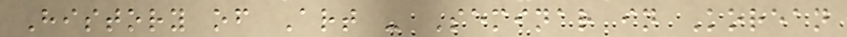History of Art - Seminar in Korean
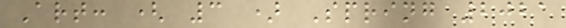Art: ( 3 ) Spring 2021
